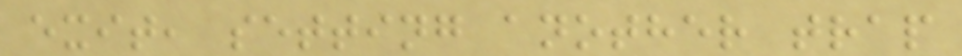exit, setting another trap
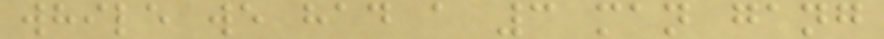while we had a 3 man gang
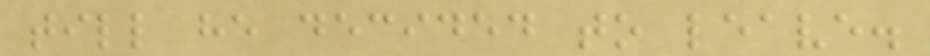till he decided to leave.
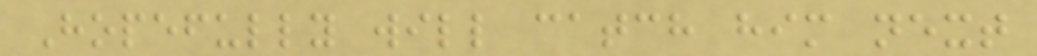Hopefully will catch him next
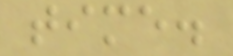time.
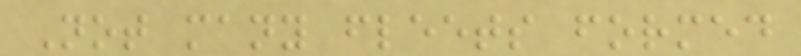Not many fleets formed
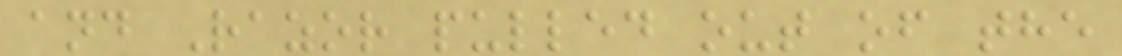and Razor pulled out of the
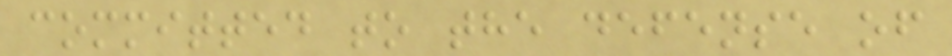committed to the defense of
